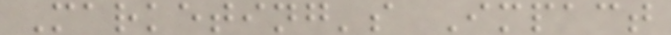Marketing's Impact
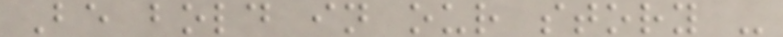Be bold in our story -
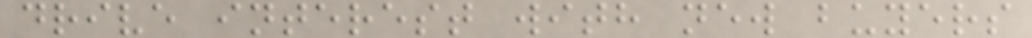drive interest with new buyers
